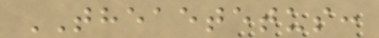THEAETETUS:
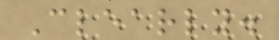Clearly.
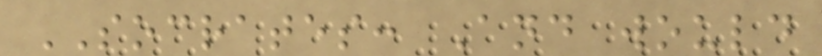SOCRATES: And would
